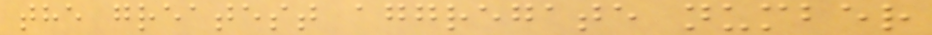the greatest aggregate number
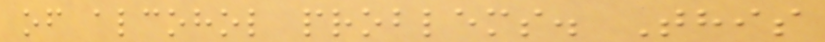of alcohol problems. This
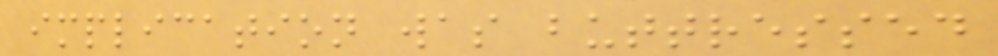implication was buttressed
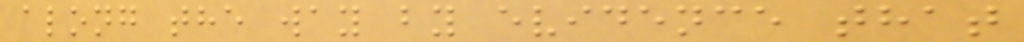along the way by evidence that
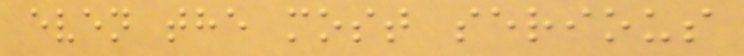even the most serious
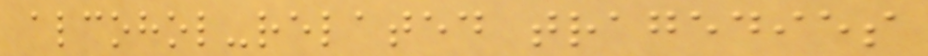alcohol-related tragedies
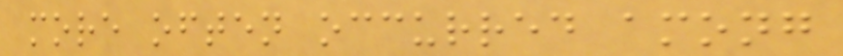more often occurred among
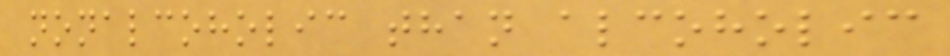nonalcoholic than alcoholic
